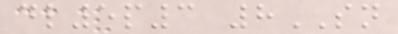dl5p3 8SN
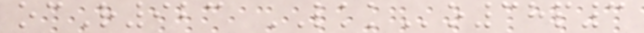ocR923 LKKo38p3
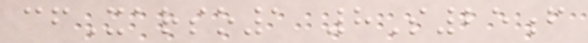cfXarso1 8S25f
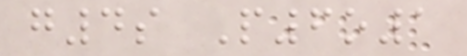g4s P6o1
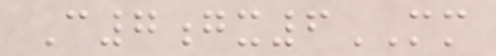C7gx6MM
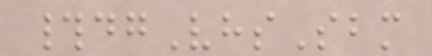#dgVhsSbm
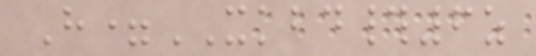H=XKBD#6z
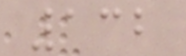132
